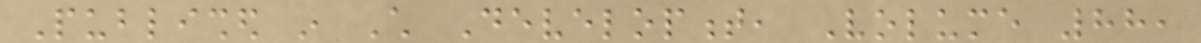Published in Child Development, Volume 88,
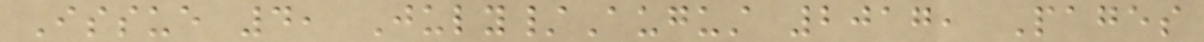Issue 4, July/August 2017, Pages
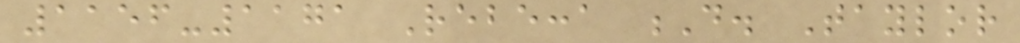1156-1171 Rebecca D. Taylor
